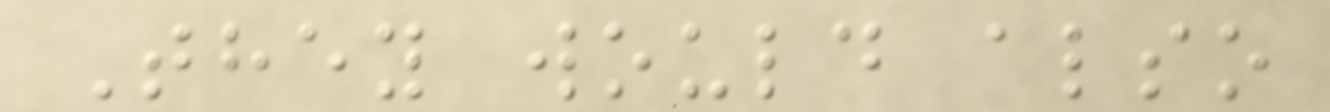They would also
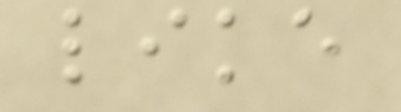like
